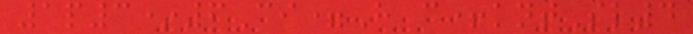1p3*6Ci=H c+kntSl4
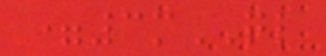=3mQL
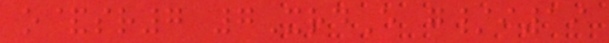o&sr7 7XrdE g/i19
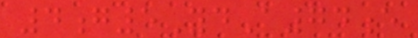4g5YdA74e
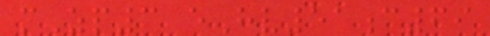mZp3 eHv51c69
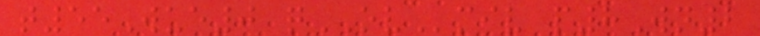t55Wue0 qOVmiv p8Wn2
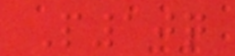P10q
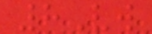8Vw
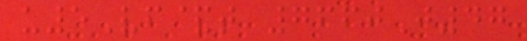u5Vf&t 7660J47
